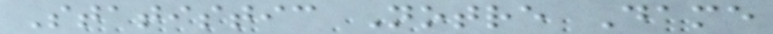Statistic Notre Dame
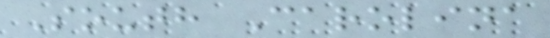South Carolina
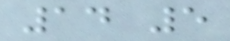14 5
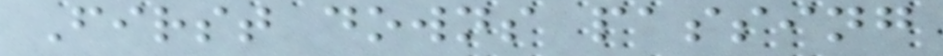First downs passing
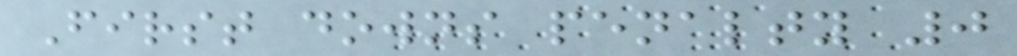First downs penalty 0
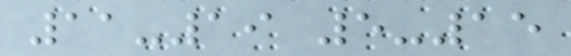11-19 5-15
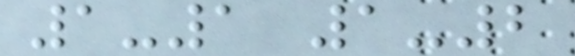1-1 1-2
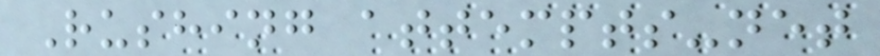Rushing attempts-net
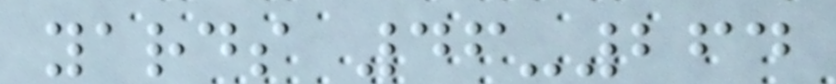yards 46-264
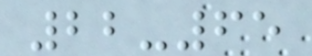22-65
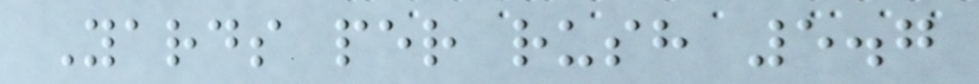Yards per rush 5.7
